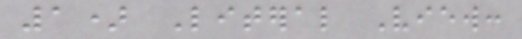1) Literal View:
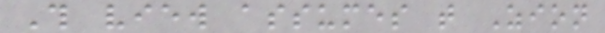This view assumes that Zion
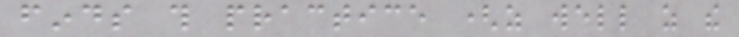finds this practice (as well as the
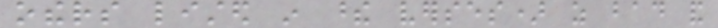others listed in these verses) as bad and
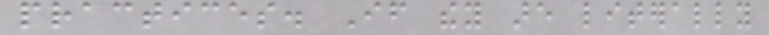practices. If they are literally
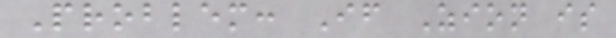Problem: If Zion is
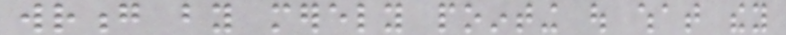wrong by merely pointing out what they
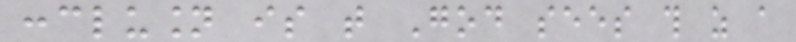conclusion is that God sees this as a
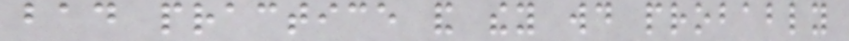bad practice and they would probably
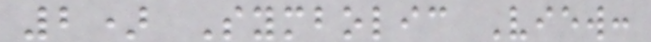2) Symbolic View:
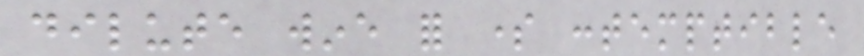dilute wine for some contemptible
